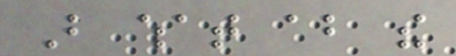But what about the
